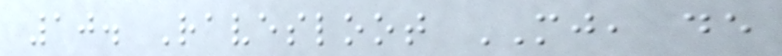10. Ravesloot MJ, de
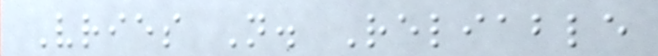Vries N. Reliable
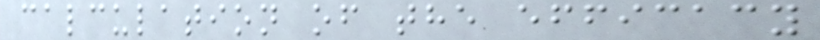calculation of the efficacy
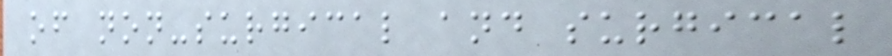of non-surgical and surgical
